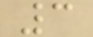3
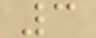3
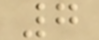7
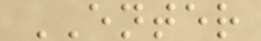ENTER
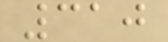310
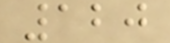120
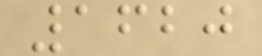1620
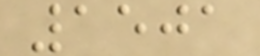1501
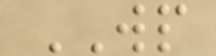WP
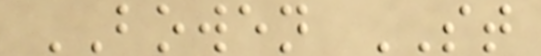BOWEN ST
